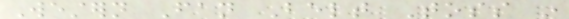Western Fan Belt Toss in
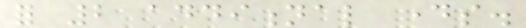for 2 additional days.
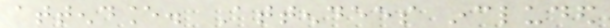attendance. Attendees included
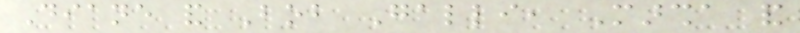Diane and Bob Galli, Marsha and
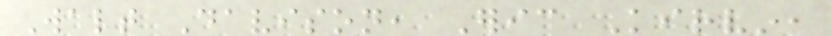Walt Davison, Eric Kirvin,
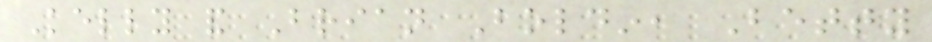Kelly and Brian Boldin, Betty
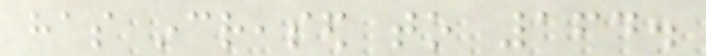has increased to 164.
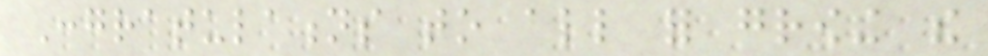Congratulations to all for growing the
